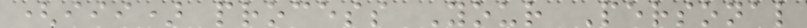(iii) process Your Personal
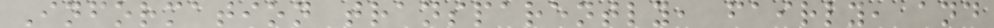Information transparently, fairly, and
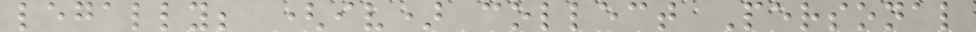legally; (iv) collect Personal
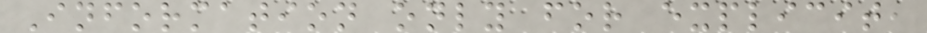Information only for explicit,
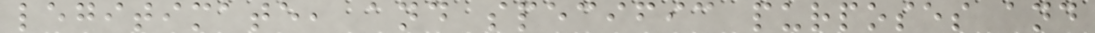legitimate, and specific purposes and
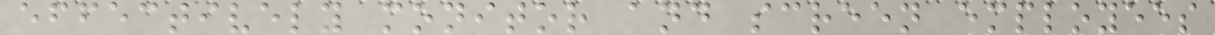effectively monitor and screen employees
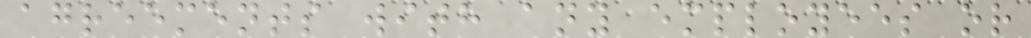agreements with any employees or
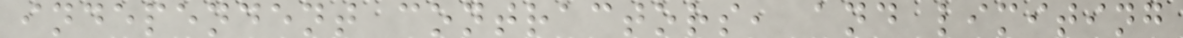independent contractors, and limiting
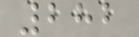282
